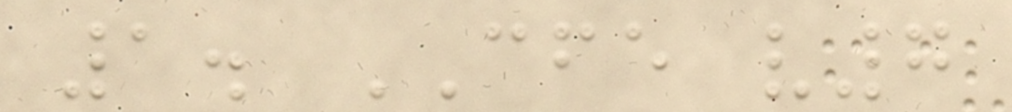1. CFE v7
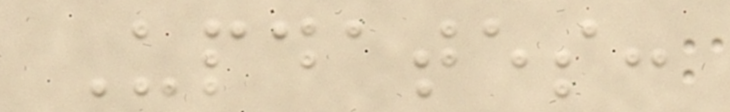Updates:
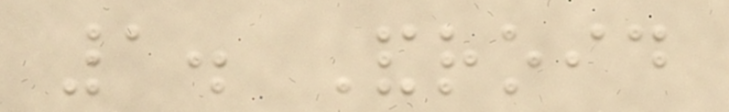1. Android
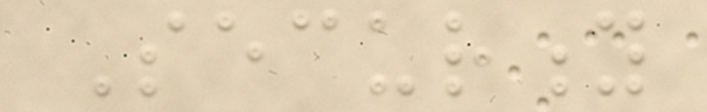Security
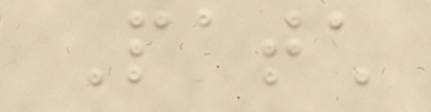Patch
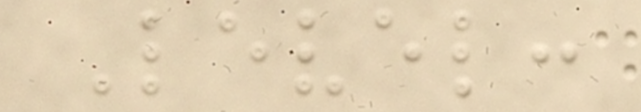Level:
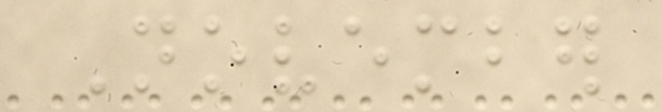November
